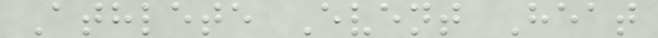Athlete Event Heat
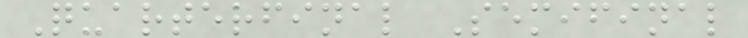Quarterfinal Semifinal
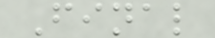Final
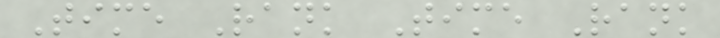Time Rank Time Rank
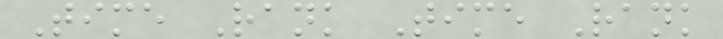Time Rank Time Rank
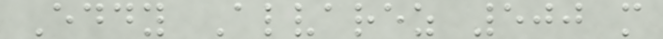Eddy Alvarez 500 m
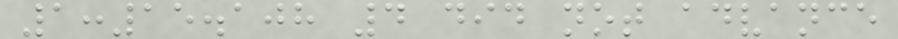1:15.108 4 did not advance
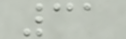31
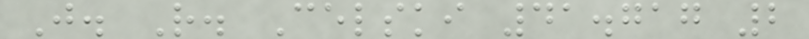J. R. Celski 41.717 2
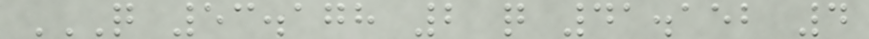Q 53.178 2 Q 41.152 4
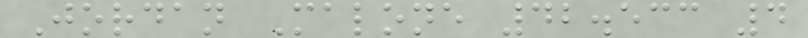Jordan Malone 42.533 4
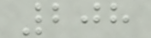208
